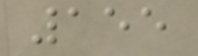155
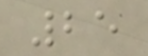25
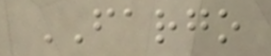FARGO
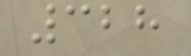328
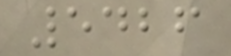5426
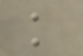k
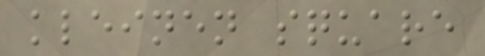kleinen square
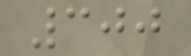300
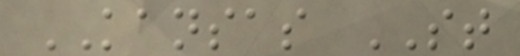KANSAS ST
